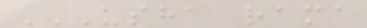USHA RAMA
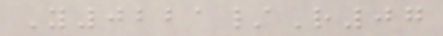Y0221/R07
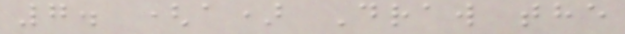7. (a) Draw the
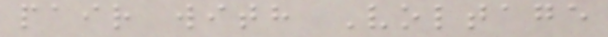pair with Voltage
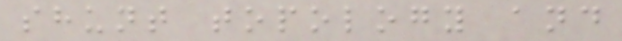shunt topology and
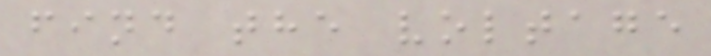find the voltage
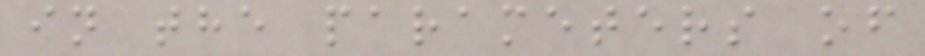in the parameters of
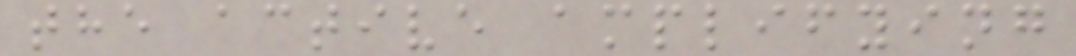the active amplifying
